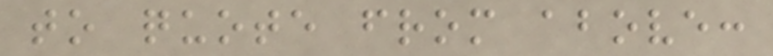to quote from above:
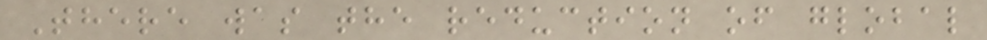There was the reduction of global
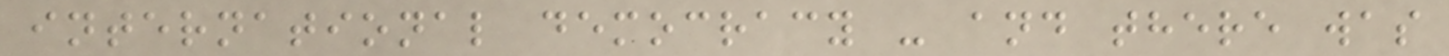international democracy - and there was
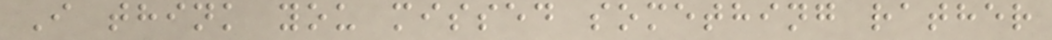I think you missed something rather
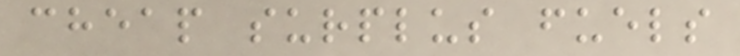cheap surplus fuels
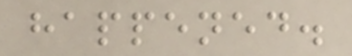happened.
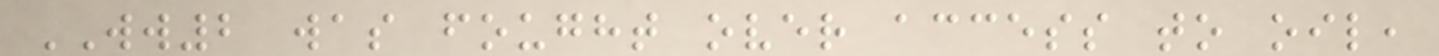WW2 was fought over access to oil,
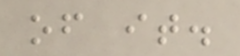of it.
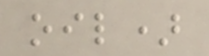oil)
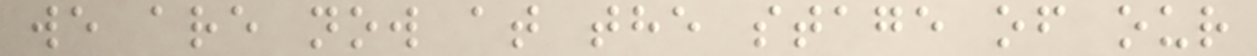we are now at the stage of our
